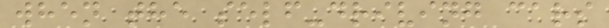when the self-driving cars
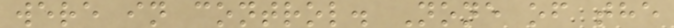were in control. None of the
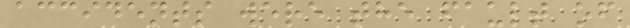accidents were the fault of
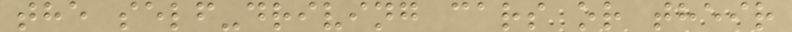the self-driving cars or their
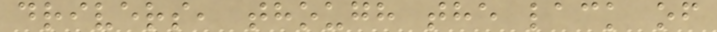drivers, though the lack of
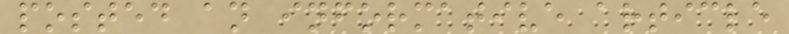posted an informative article
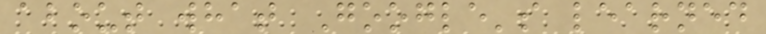about what Google's learned
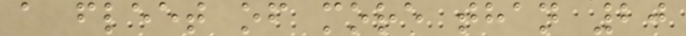a fleet of more than 20
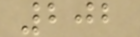202
